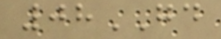08GD
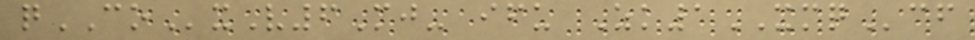qCOxV6Mj- ifu Zk1XMQcf
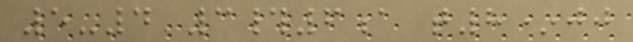5-4 3#6a t8*jj
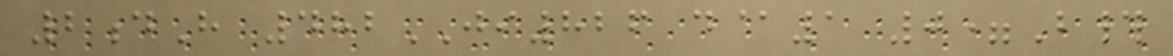2dH 482JI826 d@1 0=B#
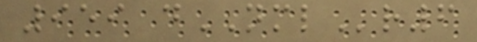959 dNMLr6
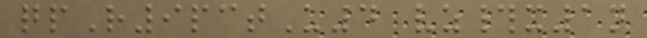qpR9pctU4 vz#x1n
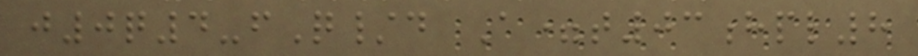j0q4-fQ/d A=t03hpl8
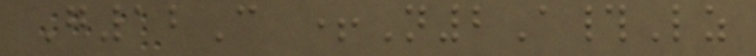G12C +N2A#Lz
